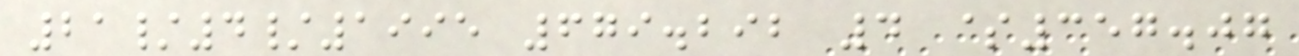21/4/1995 679.292 4 $357.07
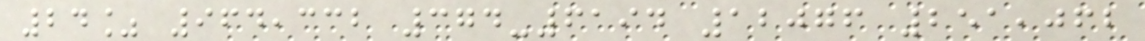24% 964,332 374-6194 12076 251,062
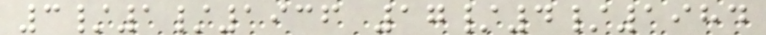3/1/1936 17/4/1984
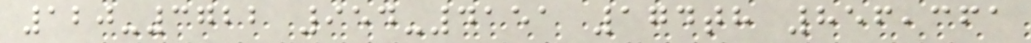120-3722 954-4151 174th 856,361
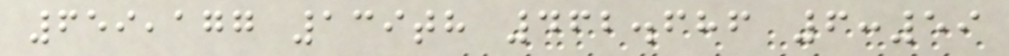659,177 139th 462.686 6:59
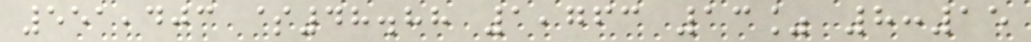551,403 $48.88 1,763 13% 8:15
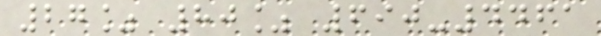27% 80% 690-4461
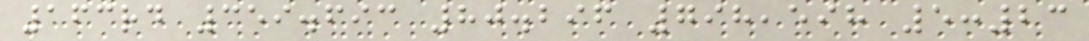163rd 359.693 80.296 798,598 5:23
